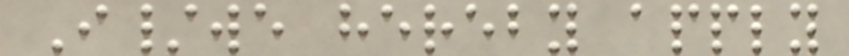I/we hereby apply
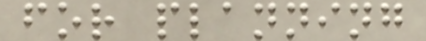for planning
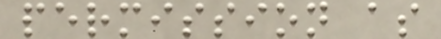permission as
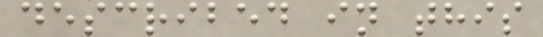described in this
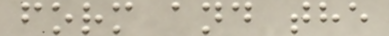form and the
